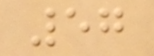57
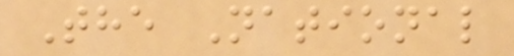The National
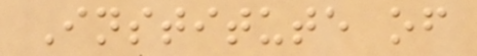Institute of
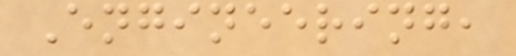Engineering,
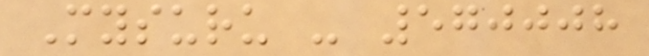Mysuru - 570008
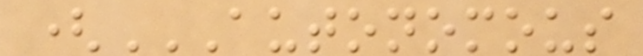(AUTONOMOUS
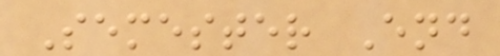Semester End
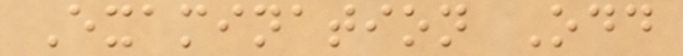Examination Odd
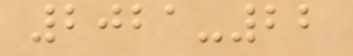2021-22
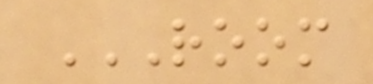ROOM
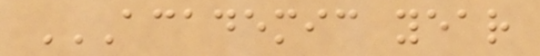ACADEMIC YEAR
